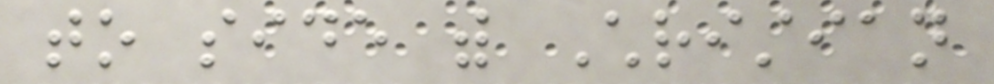to side with Christian
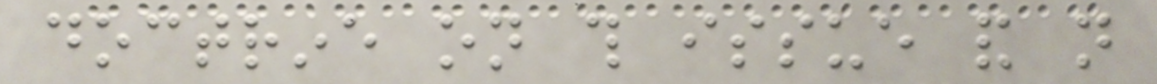doctrine on this issue and not
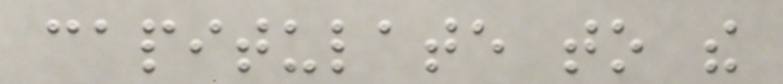capitulate to the
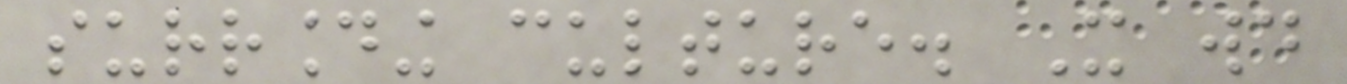surrounding culture. It would
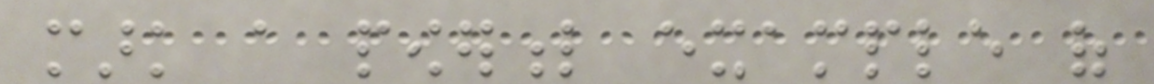mark a powerful example of
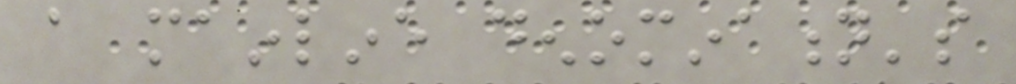a mainline denomination's
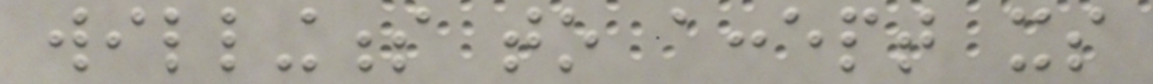willingness to accept its
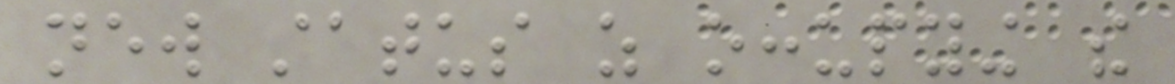new status as occupying the
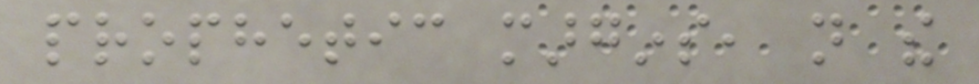prophetic margins, not the
